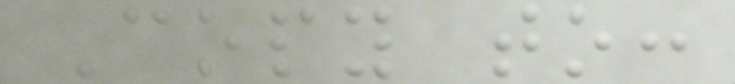Copy to:
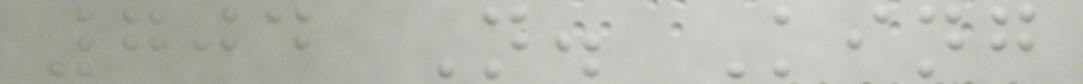704 N. King
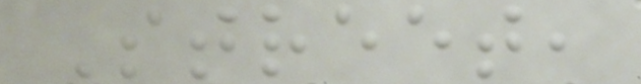Street,
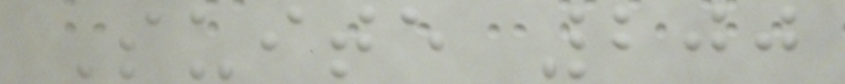Suite 200
